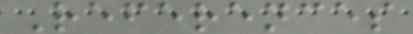References
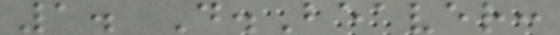1. D.Beaver:
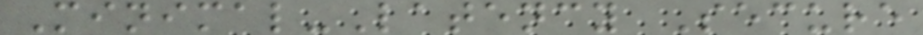Minimal-Latency Secure
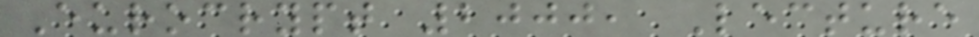Eurocrypt 2000, Lecture
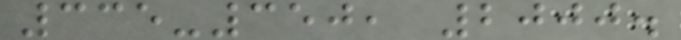335-350, 2000.
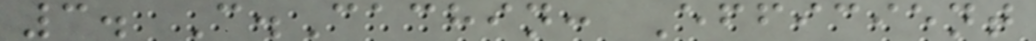3. C.Cachin: Efficient
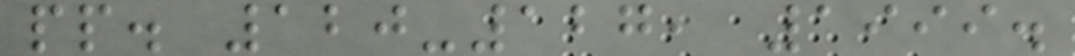pp. 120-127, 1999.
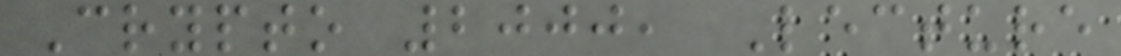Crypto 2000, Lecture
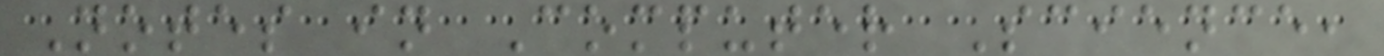Notes in Computer Science,
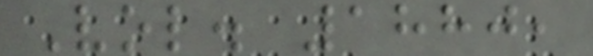Vol. 1880,
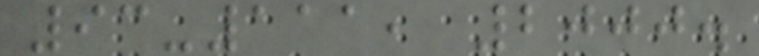93-111, 2000.
